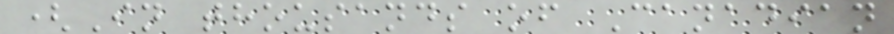(In thousands of Canadian
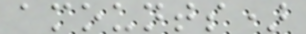amounts)
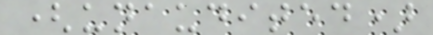(unaudited)
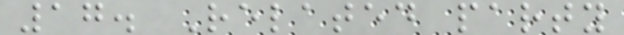17. Related party
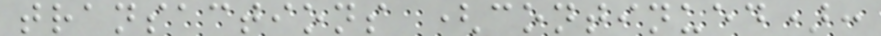transactions (continued):
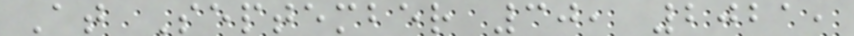At September 30, 2021,
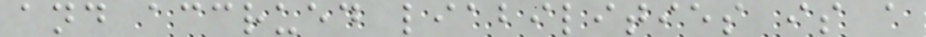and accrued liabilities is a
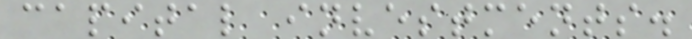capital investments.
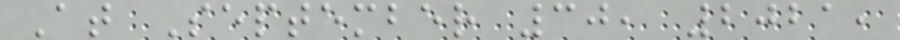At September 30, 2021,
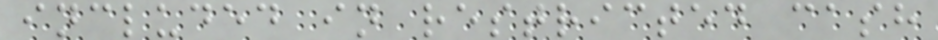included in restricted cash
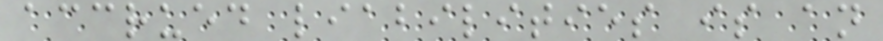accrued liabilities is an
